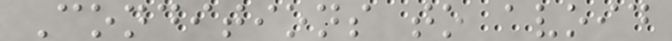Conditions to avoid
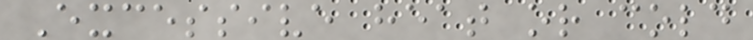Excessive heat or cold
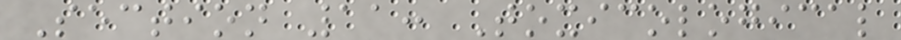Section 11: Toxicological
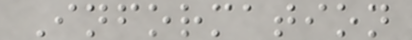Information
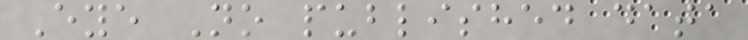Eye No published data
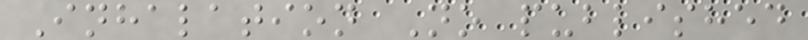Inhalation No published
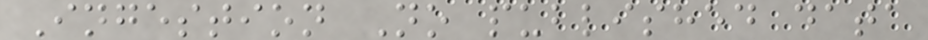Ingestion No published data
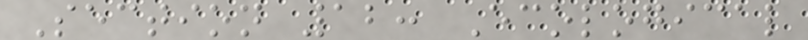Section 12: Ecological
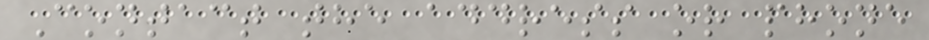Contact the address or phone
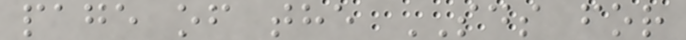page of the SDS for
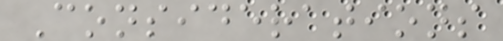Considerations
